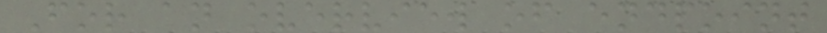For an overview of endpoint
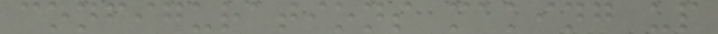configurations making up
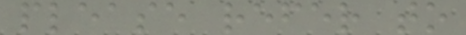please refer to
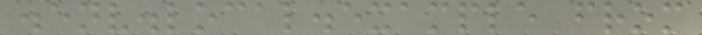.env.local.example from
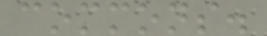commons.
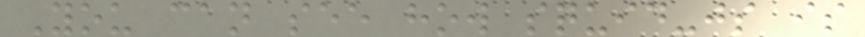You can see how squid-js is
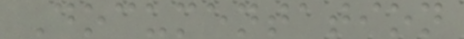Documentation
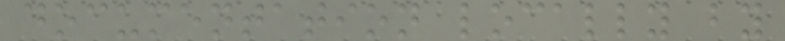documentation locally by
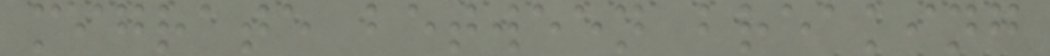migrate between breaking
